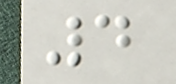4
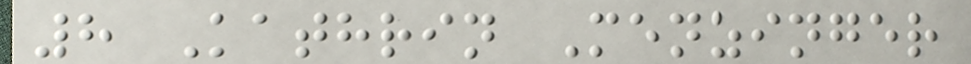8 Kathrin Menzinger
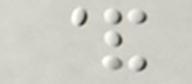&
